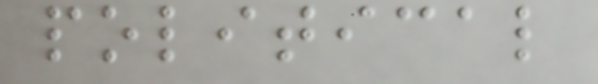political
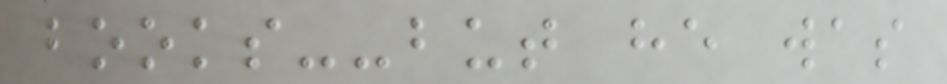books--but he was
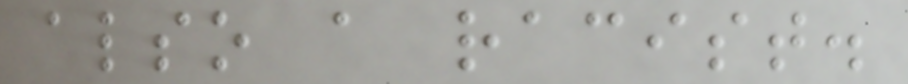also a racist.
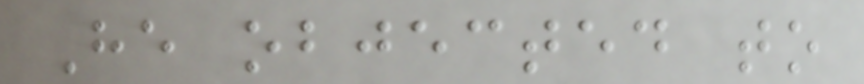He objected to
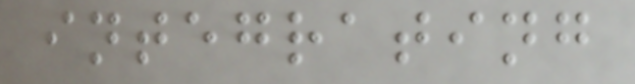integrating
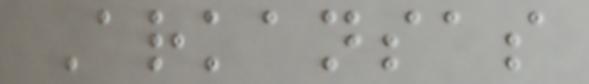Arkansas
